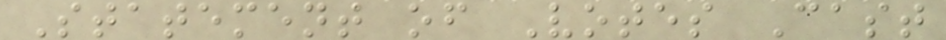Statement of Votes Cast
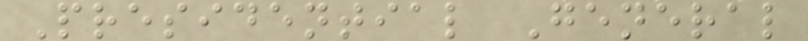Presidential General
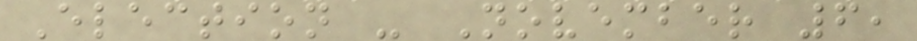Election - November 6,
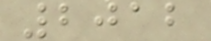2012
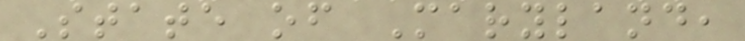State of Maryland,
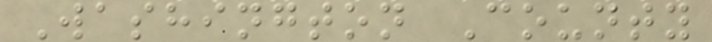Washington County
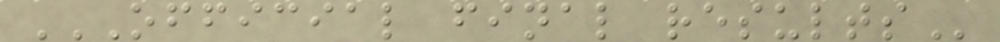OFFICIAL FINAL RESULTS
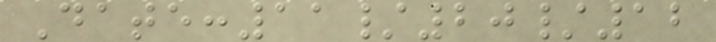Date:11/20/12
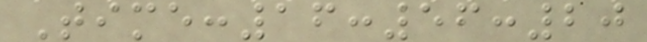Time:16:56:20
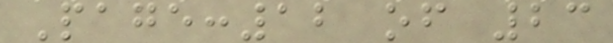Page:12 of 23
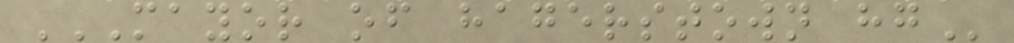MAYOR OF HAGERSTOWN HG
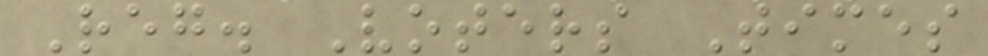Reg. Voters Times
